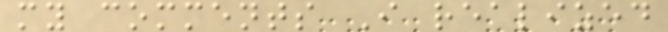my comments I realized
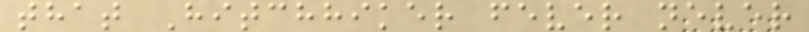that Hitchhiker fever never
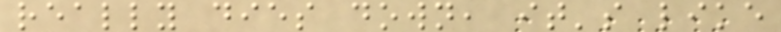really dies down, it's like
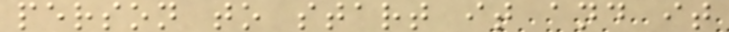person to start it and it
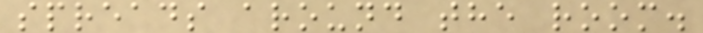spreads around the room.
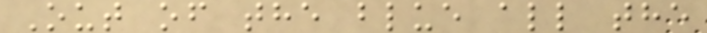Out of the blue all the
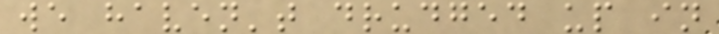we haven't drudged up in
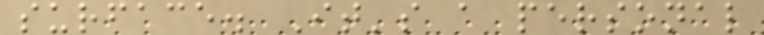surface. It's a personal
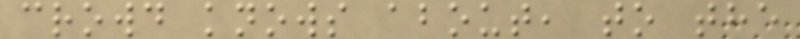crowd knows about, to the
